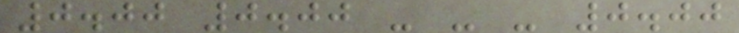0.00 0.00 - - - 0.00
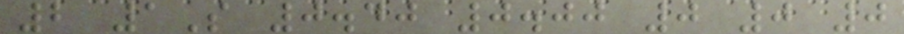2 1S 0.40 0.00 0 0 0
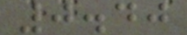0.40
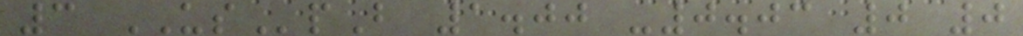3 USpB 1.00 -0.03 0 0
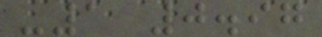-1 0.97
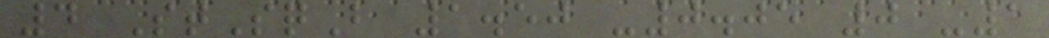4 StSqB 1.50 -0.05 0 -1
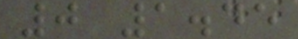0 1.45
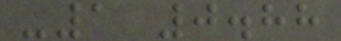-1 0.88
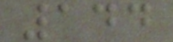144
